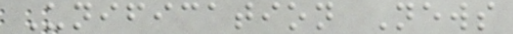Unification News
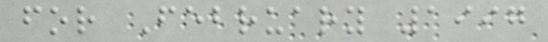for February 1997
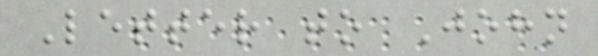Letter to John
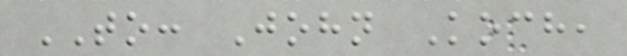TO: John Koch,
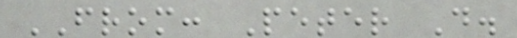FROM: Peter D.
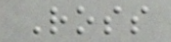Ross
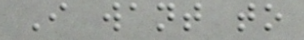I want to
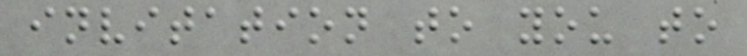invitation to you to
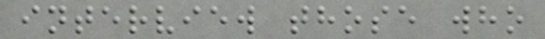interview those who
